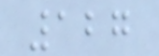127
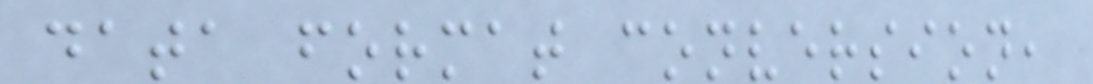data format conversion,
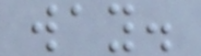way.
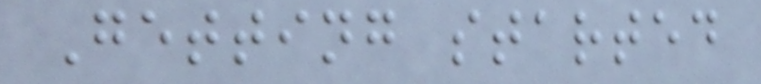Getting started
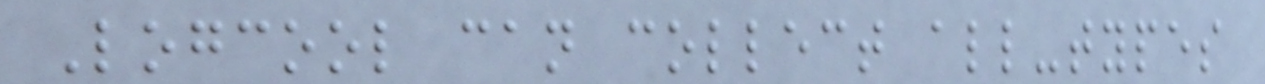Logcool can collect all-types
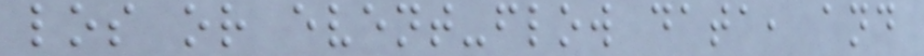los or event-flow data, and
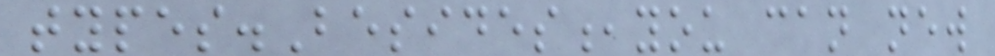types.Besides,you can new
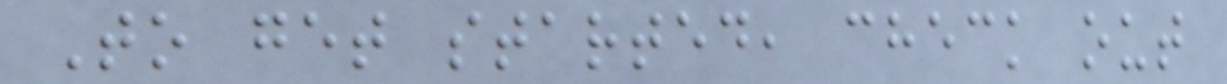To get started, check out
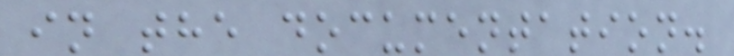in the documentation.
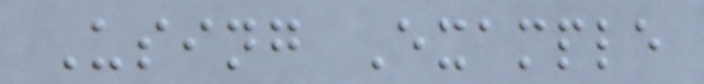Using Example
